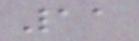11
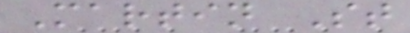Martin St
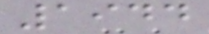1944
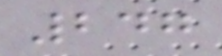247
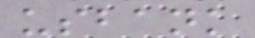usbank
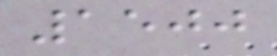1500
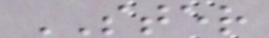STER
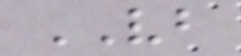VB
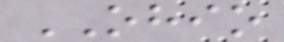OHIO
